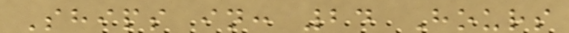Ships in: 24 Hours
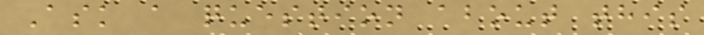Ask a question about this
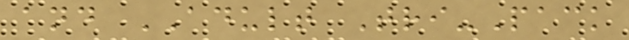and ADULT Tri-Pack
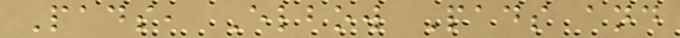Pads, Elbow Pads and
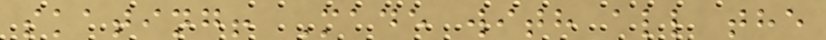skating! Made with all the
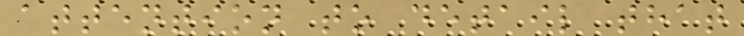attention to detail that
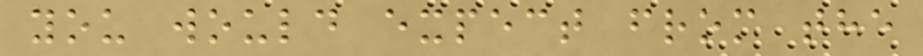you would expect from the
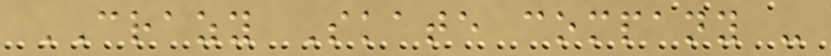CRAZY Skate company -
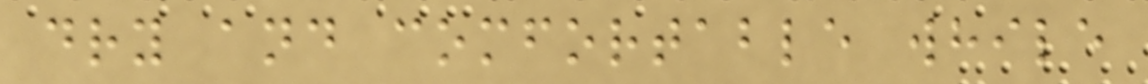dry and comfortable while
